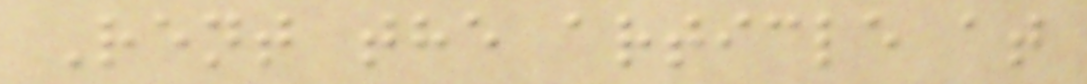Rent the article at
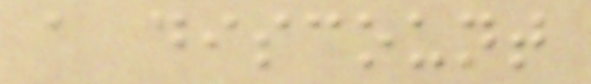a discount
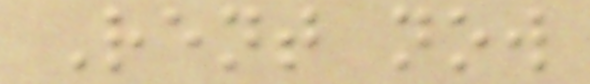Rent now
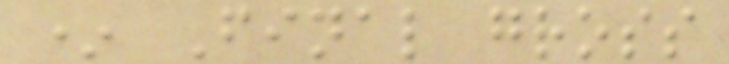* Final gross
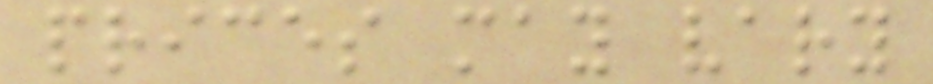prices may vary
